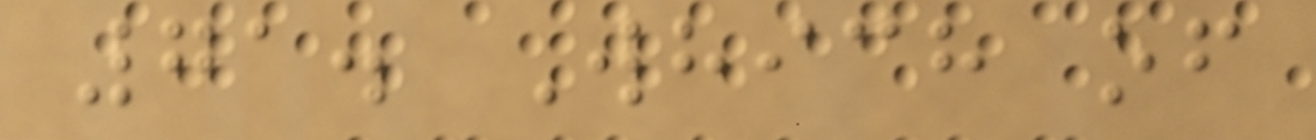71. Which of
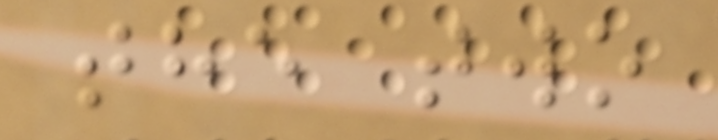the two
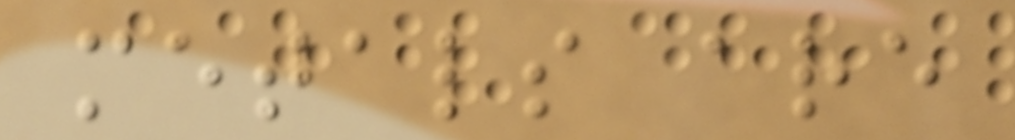metals are
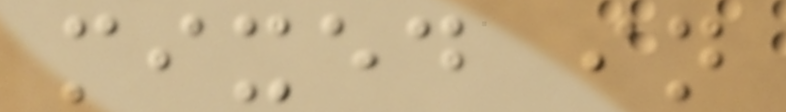mixed in
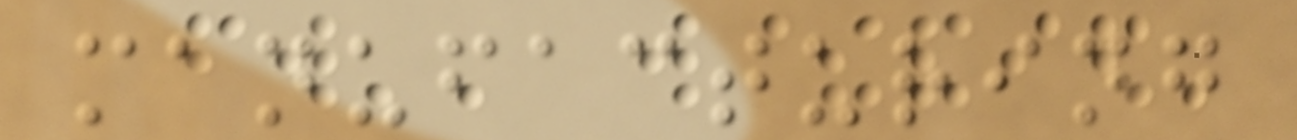manufacturing
